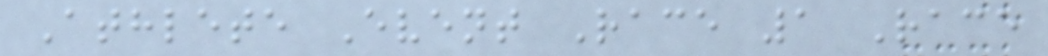Athlete Event Race 1 Race
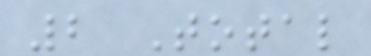2 Total
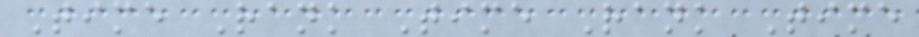Time Rank Time Rank Time
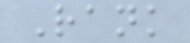Rank
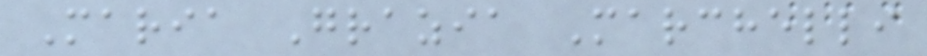Maria Grazia Marchelli
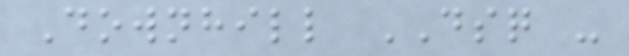Downhill DSQ -
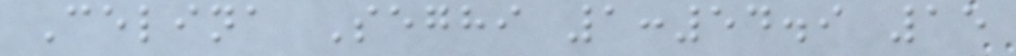Celina Seghi 1:54.9 15
